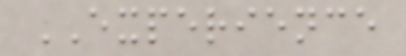EXPERIENCE
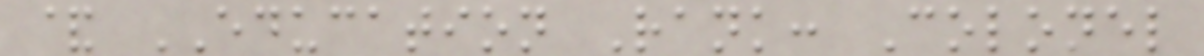& EDUCATION Rank: Colonel
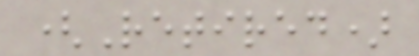(Retired)
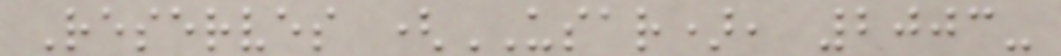Reserves (USAR), 2003-
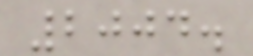2004.
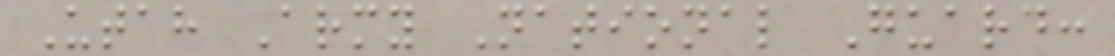Utah Army National Guard:
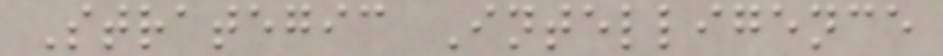Strategic Intelligence
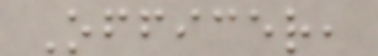Officer,
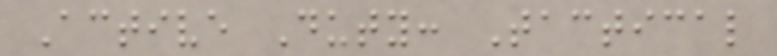Active Duty: Tactical
